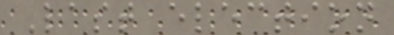Last election
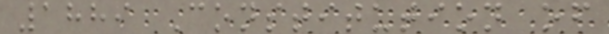1889 Constitution of
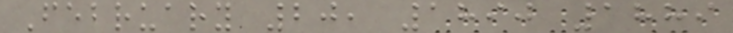February 20, 1890 1889
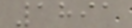1891
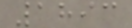1893
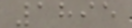1895
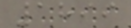1899
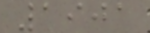1901
